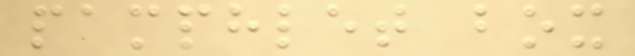pamphlet box
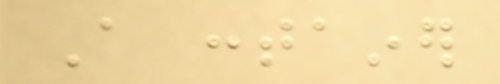A container
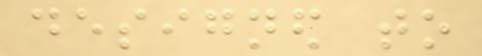designed to
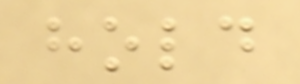hold
